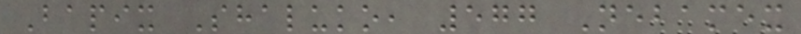Bapix Shaluko, 577 Nebamex
